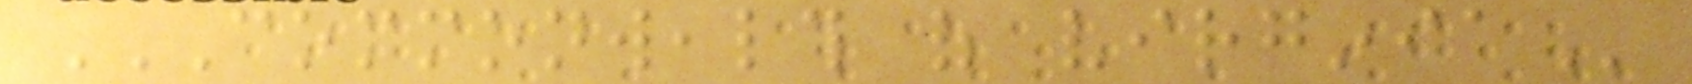COMMONWEALTH OF VIRGINIA
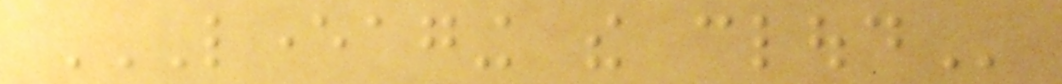LEVERAGING THE CLOUD
